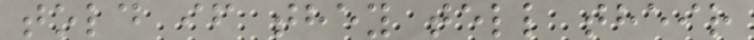told if they tell their
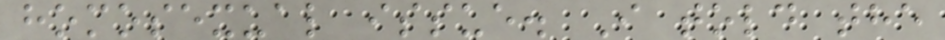homosexual issue. I told the
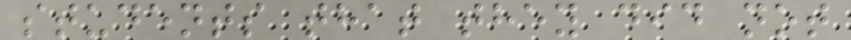students that they did not
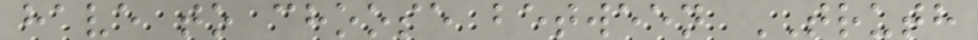have to choose between TRUTH
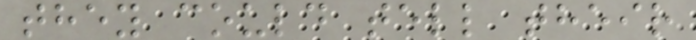they could tell their
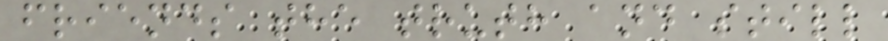friends the truth and still
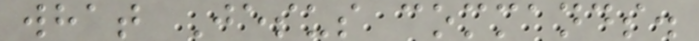what Jesus commands.
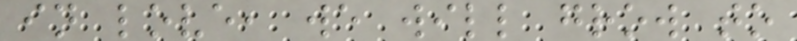in love, we will grow to
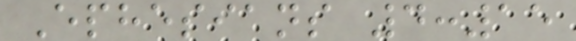Ephesians 4:15
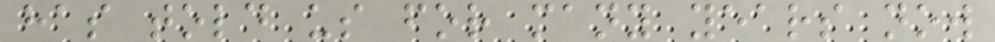has told us for many years now
